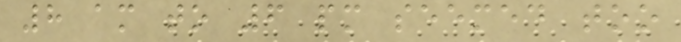8 am to 6 pm seemed too
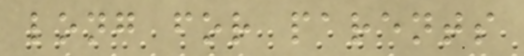long for parents
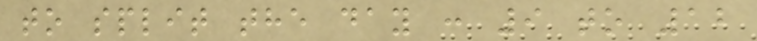to split the day : 9 to 12
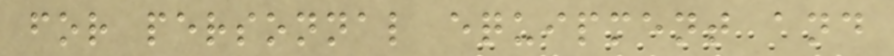for personnal equipment and
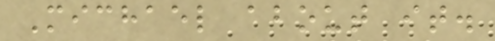Michael about it.
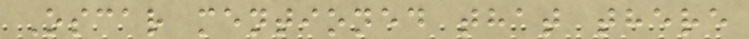Oscar mentioned that there
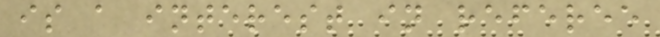is a interest in referee
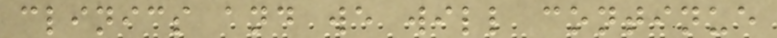clinics and we will continue
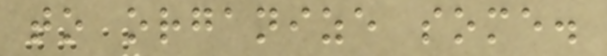to organize some.
